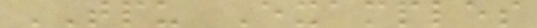TPU Examples
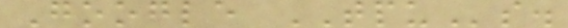Google TPUs.
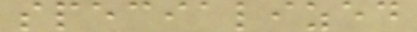specialized
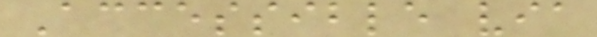Accessible via
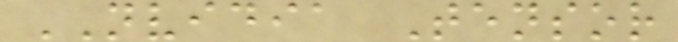NVIDIA Tensor
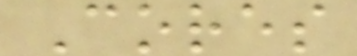Cores
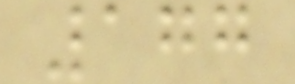177
